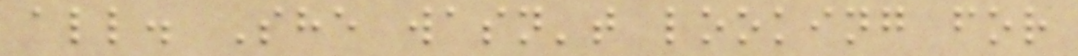all. She wasn't looking for
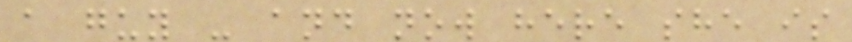a guy - and now here she is
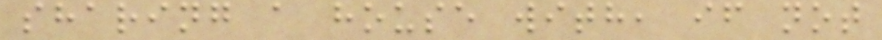sharing a house with, if not
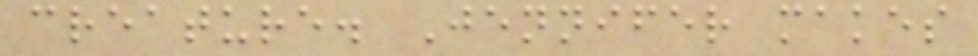creature. Jennifer makes
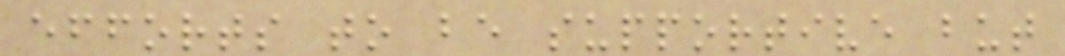efforts to be supportive but
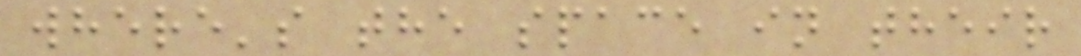where's the space in their
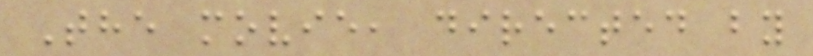The movie, directed by
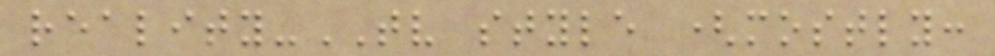reality-TV style (mostly:
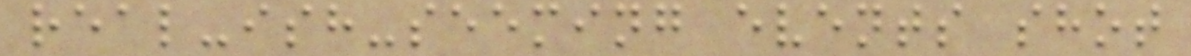real-ish-seeming events shot
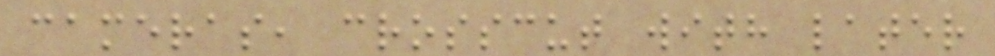cameras, crosscut with later
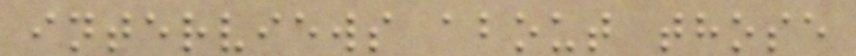interviews about those
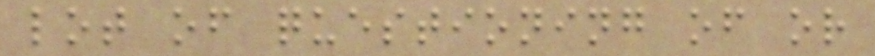lot of questioning of or
